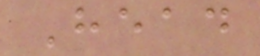Head
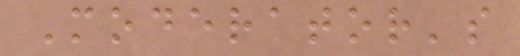Moderator's
